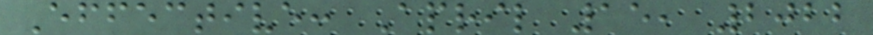Effective: April 15, 2022
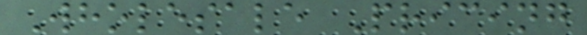Wholesale Pricing
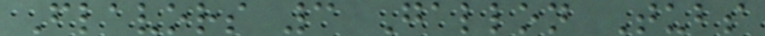Flavors 3 Gallon Tubs
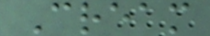Cream
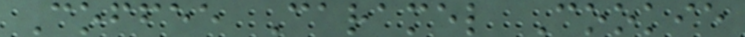Coffee Caramel Cookie
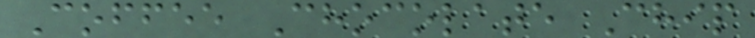Coffee Chocolate Chip
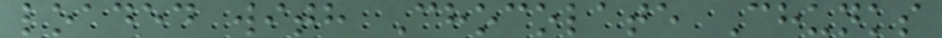loaded with Chocolate Chunks
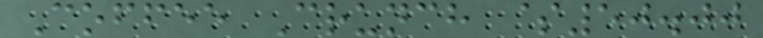Coffee Crunch $50.00
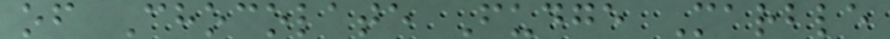of Chocolate Fudge Marble
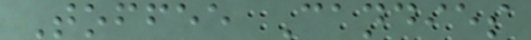Toffee Candies
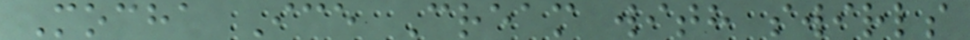Mocha Ice Cream with swirls
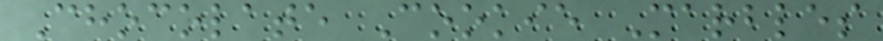Chocolate Cookie Marbles
